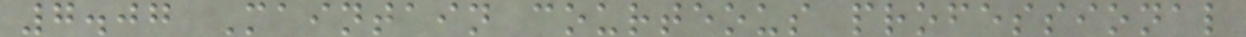7.07 Maintain courteous professional
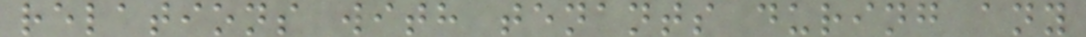relations with tenants during any
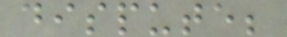dispute;
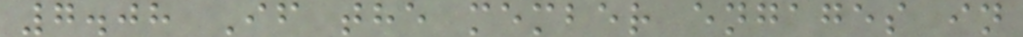7.08 If the member engages in
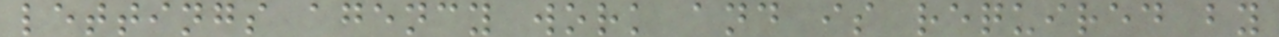lettings agency work and is required by
